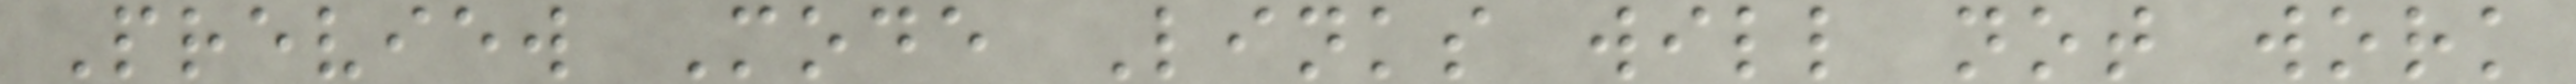Preview Mode Links will not work
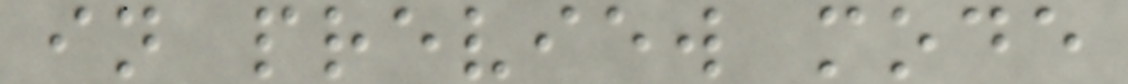in preview mode
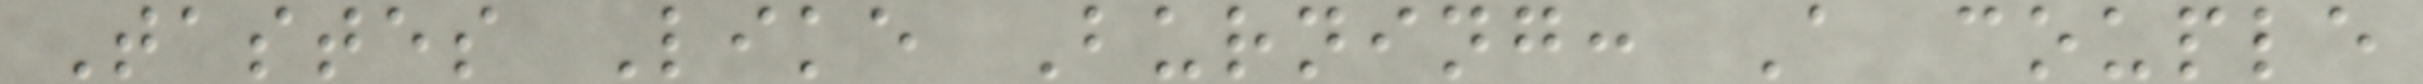Tastes Like Burning: A couple
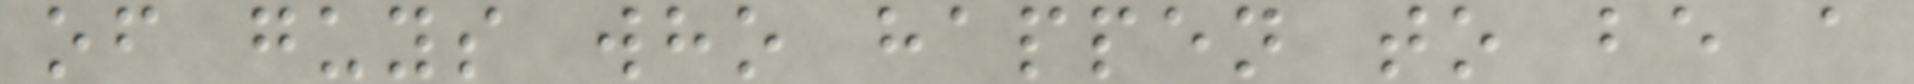of guys who happen to be a
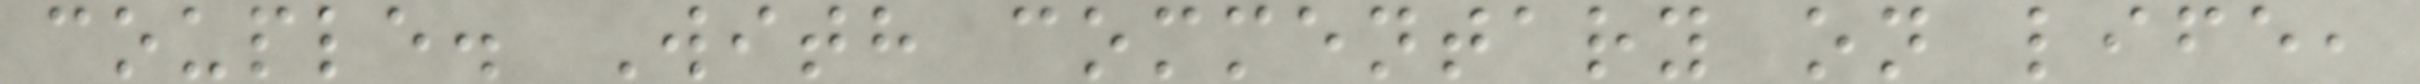couple. With commentary on life,
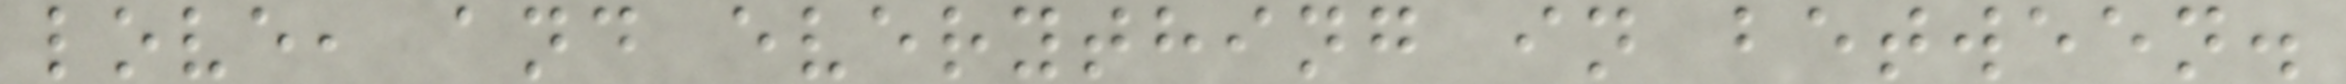love, and everything in between.
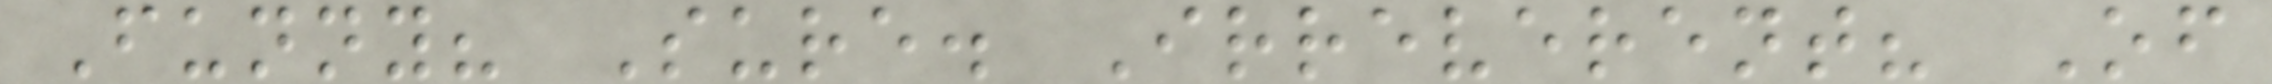Funny? Sure. Irreverent? Of
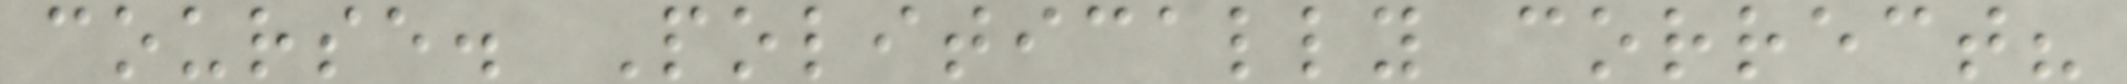course. Politically correct?
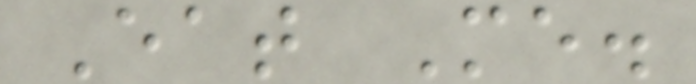Eat Me.
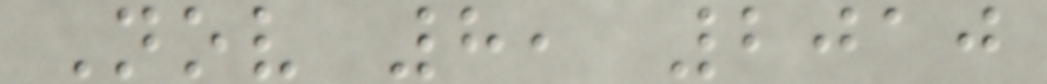Nov 8, 2010
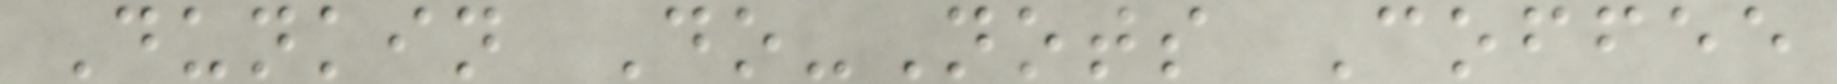Dunkin Do-Nots Coffee
